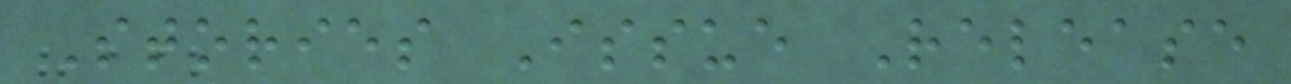Stories Issue Release
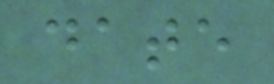date
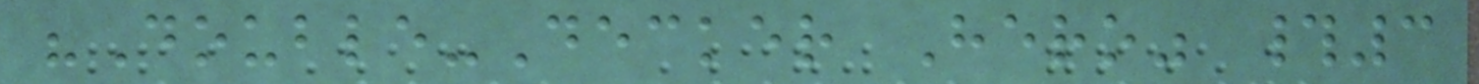"Double-Decker Hero" #3
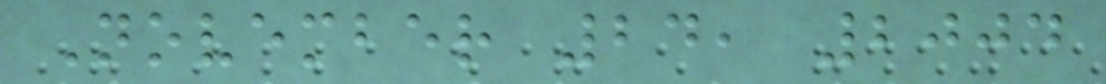November 24, 2004
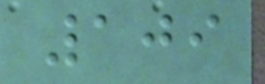109
